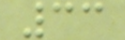33
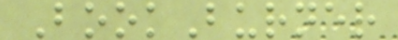BookBurner
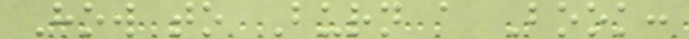How to Burn a Book:
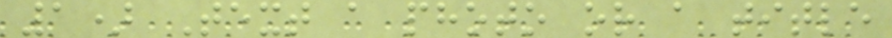1) Text a photo or a title
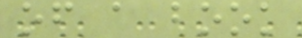of a book
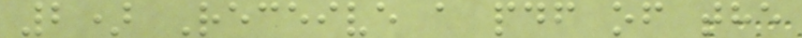2) Receive a pdf of the
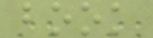book
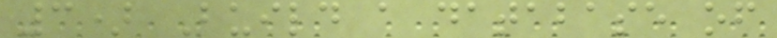3) Build a database of
